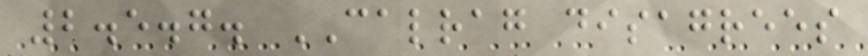2.5.7. CALRAG disagrees
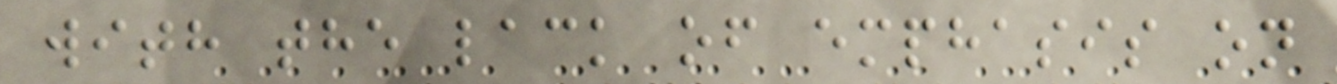with the lack of emphasis on
